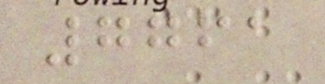7761
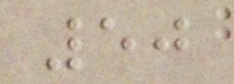50
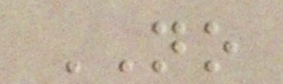NO
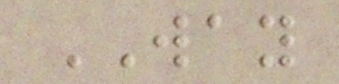WAY
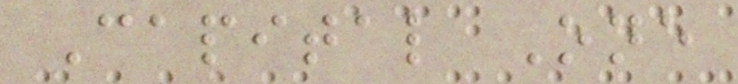Capital One
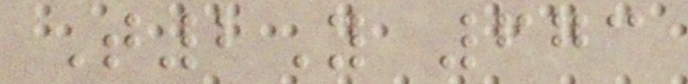T2Y 673
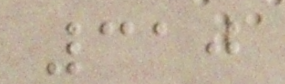310
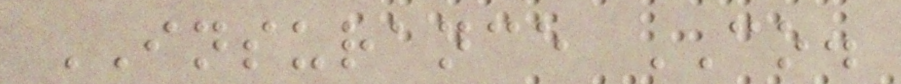INSURANCE CO.
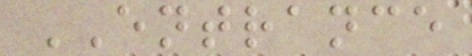ENTRANCE
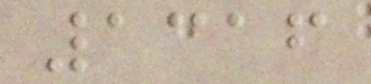1316
